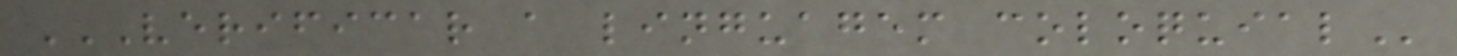VERIFICAR A LINGUAGEM COLOQUIAL
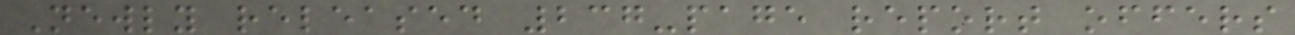Newly released 237-page report offers
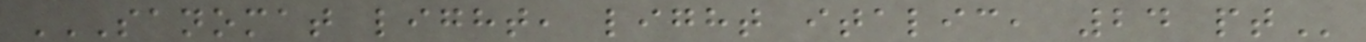SANOMAT LIGHT, LIGHT ITALIC, 24 PT
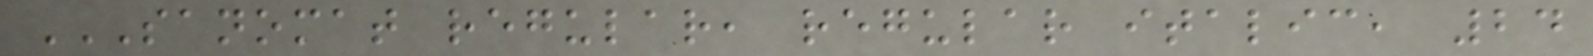SANOMAT REGULAR, REGULAR ITALIC, 24
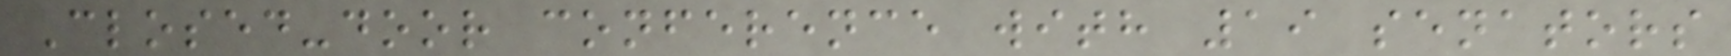Closed-door conference with 19 senators
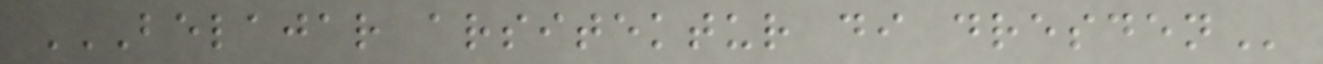BELAJAR ARSITEKTUR DI DRESDEN
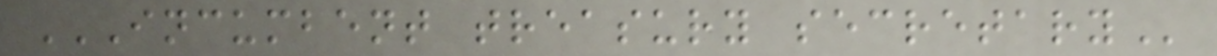INCUMBENT TREASURY SECRETARY
